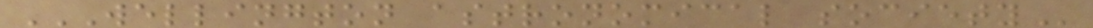WELLINGTON ASTRONOMICAL SOCIETY
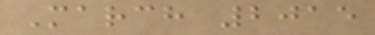March 2015
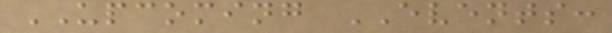UPCOMING EVENTS:
